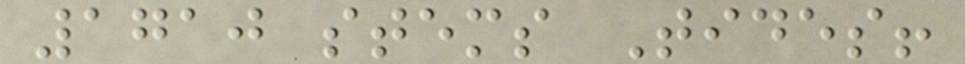1710 stems Tides!
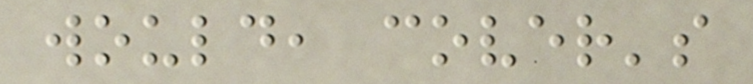would, cover's
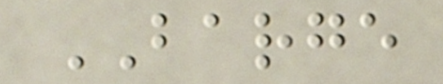BARGE
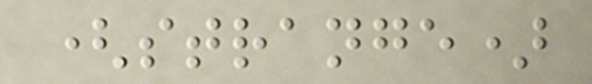(strange)
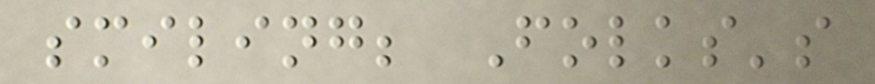smiling; Folks's
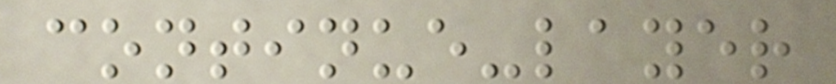continue-layer
